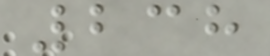238
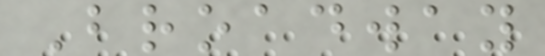Broadway
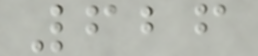626
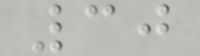30
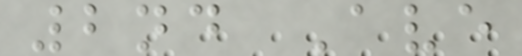2nd Ave
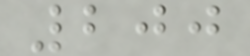200
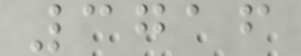3716
